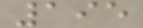195
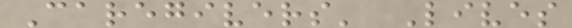Caregivers' Lives
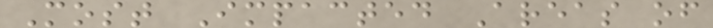Most Impacted Areas of
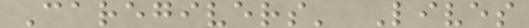Caregivers' Lives
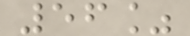56%
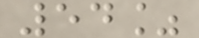54%
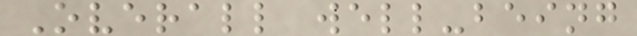Overall well-being
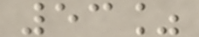53%
